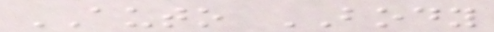AUTO BODY
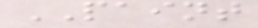PAINT
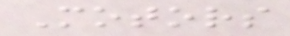Motors
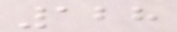128
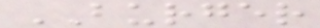BURGER
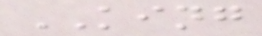KING
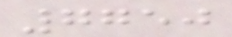7750
